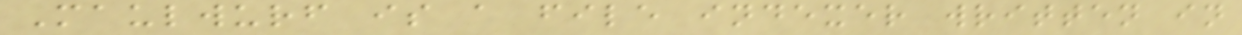Maulwurf is a file indexer written in
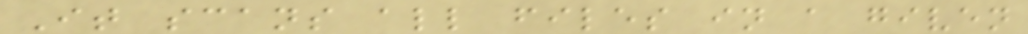It scans all files in a given
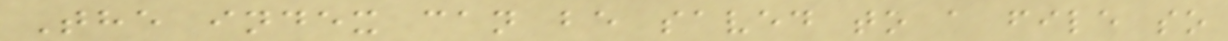The index can be saved to a file so
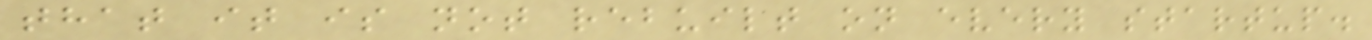that it is not rebuilt on every startup.
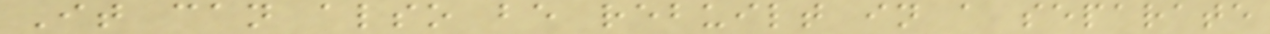It can also be rebuilt in a separate
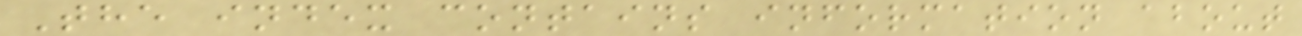The index contains information about
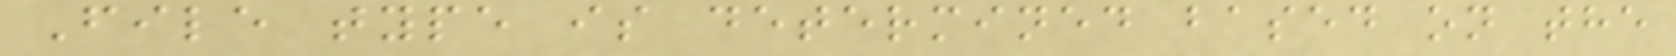File type is determined based on the
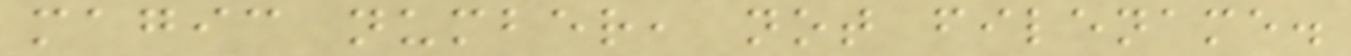magic number, not filename.
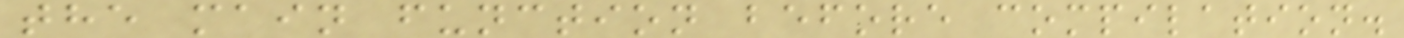the main function before compilation.
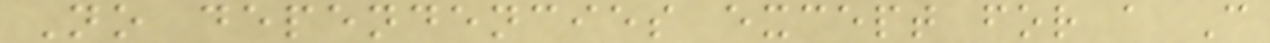No dependencies except for a C
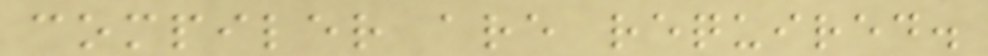compiler are required.
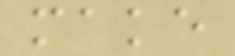make
